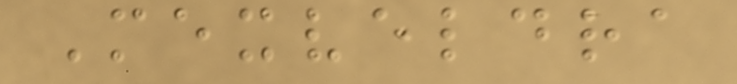Mexveldra
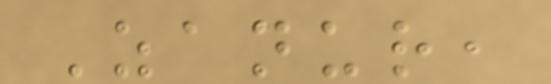Zanur,
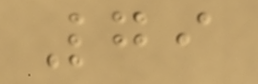79
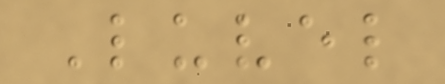Luvel
